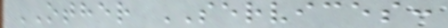OTHER SERVICES:
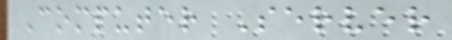Computer Server
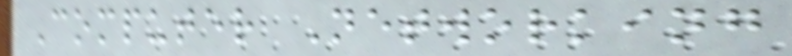Computer Networking
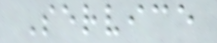Service
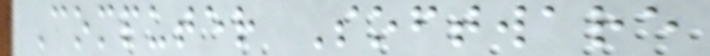Computer Software
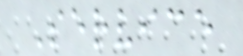Service
